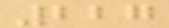227
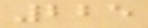225
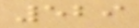529
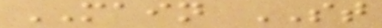MAIN ST
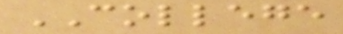COLLEGE
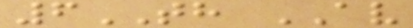6TH AV
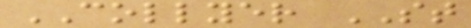COLLYER ST
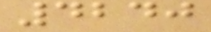4240
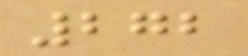272
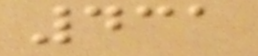431
